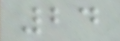24
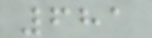681
